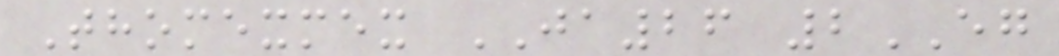Thomexmex JA26 2EG
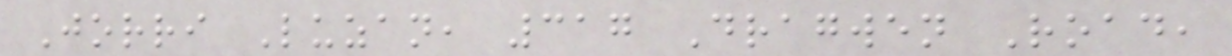Jorri Luzan, 317 Dragwen Road,
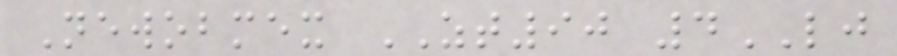Newobmex ZT90 4LJ
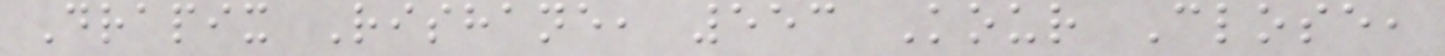Drapix Rishane, 553 Kour Close,
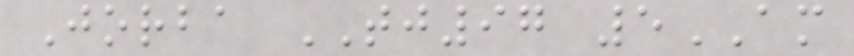Jorba TJ97 5AM
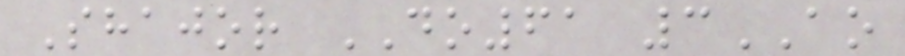Shajor DO61 3AO
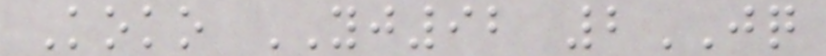Koko YJ92 2JQ
